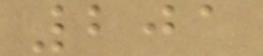201
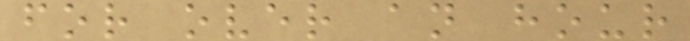for over an hour
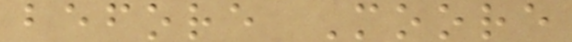before Moore
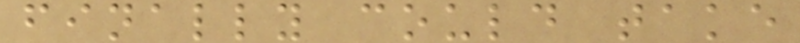finally could take
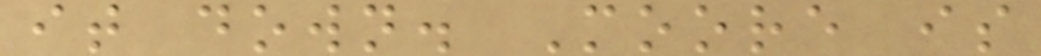it down. Moore is
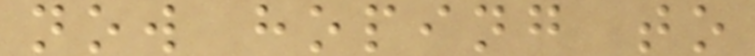now hoping to
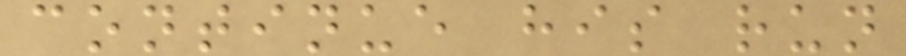continue his run
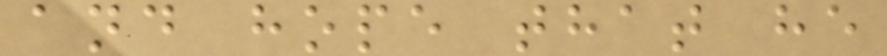and hope that he
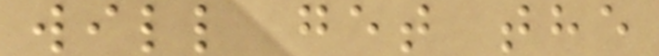will get the
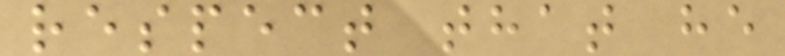respect that he
